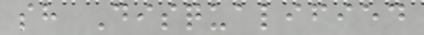sh Disqualified
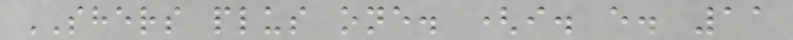SHERS plus one. (i. e. 11
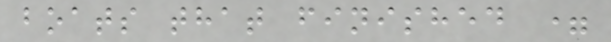boats that finished =
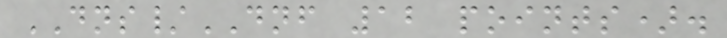DNS/DNF 12 points).
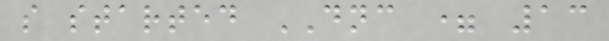s started DNC = 13
